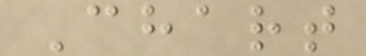Chart
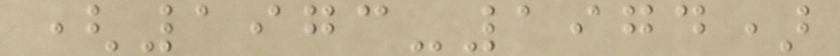(1973-1974)
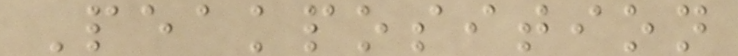Peakposition
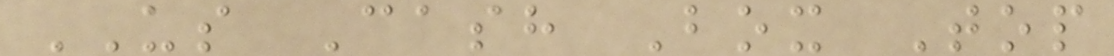US Cash Box Top
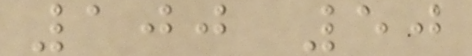100 50
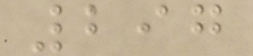297
